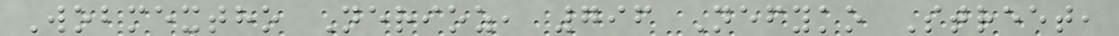Wobmextho Nerioz, 796 Nefyko Street,
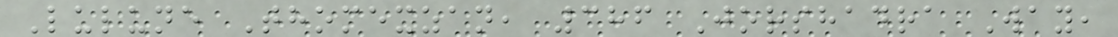Lulune Thomexzan, 386 Jorshadra Way,
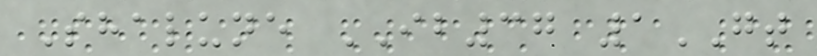Shalune IB37 1GT
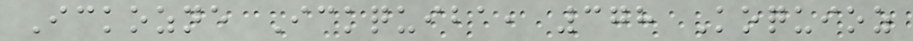Ickozne Ickquiba, 378 Koquioz
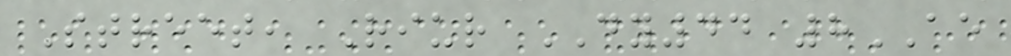Street, Riur DY44 8AE
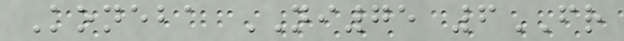Koneba NI75 6FR
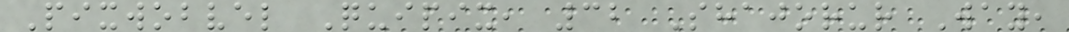Pixwobvel Quipix, 32 Shajorur Way,
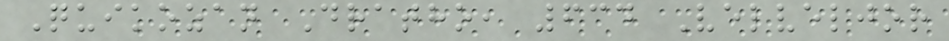Quikozan Dratho, 634 Velveljor
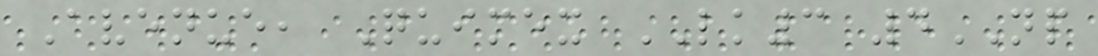Avenue, Quimex LK3 4NP
